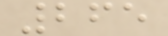265
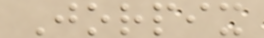Jorpix
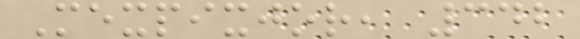Mexpixjor, 342
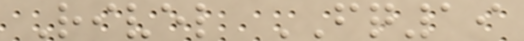Rivel FQ19
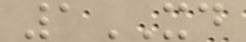1XD
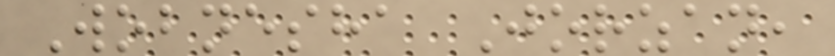Wobnesha Jorzan,
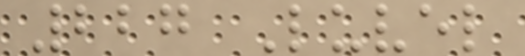227 Luvel
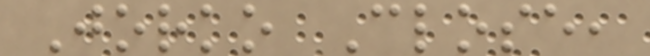Jorko Close,
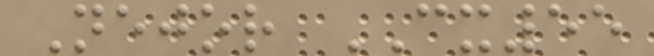Nejor CX55
